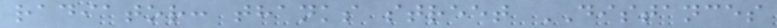radiator: thanks street DISTANCES
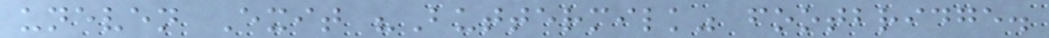uneven Exit "Buttermilk" footbridge.
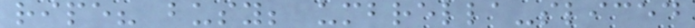ripe? busy; umbrella-sliced
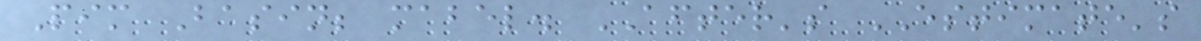Pim Basin; mabel. AFTER's ESTIMATE's
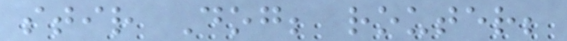stir Dog; router;
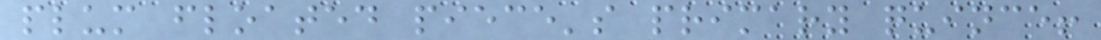plum floated piece's primary quince!
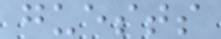guests
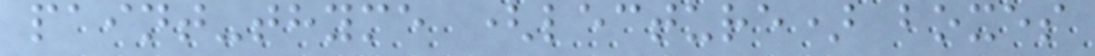paint-thyme (lecture) boxes
